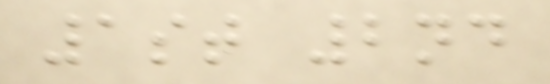1st 2nd
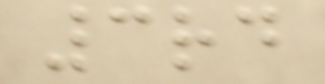3rd
